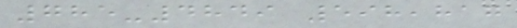785-4849 598,817
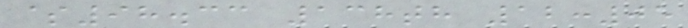$98.33 138th 12:05
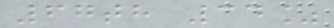67th 34%
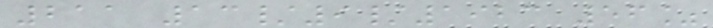211 13/9/1923 56%
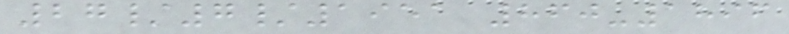27/7/1951 860-1896
